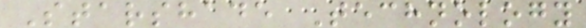Starshade Technology
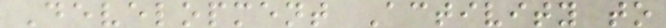Development Activity to
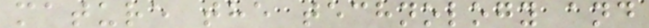mature the technology and
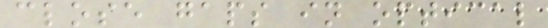close gaps in optical
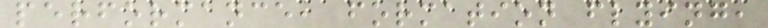performance, formation flying,
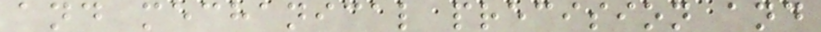and mechanical precision and
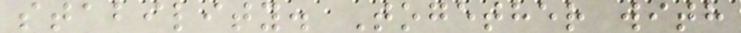stability. Together with
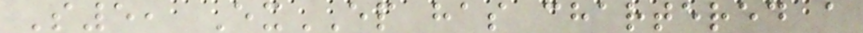S5, ExEP has chartered a
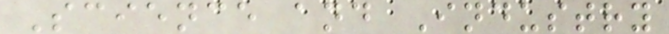Science and Industry
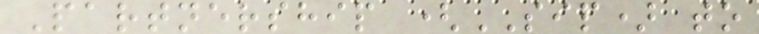Partnership (SIP) to
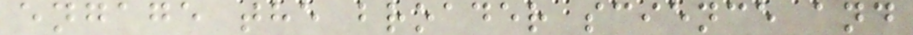engage the broader science and
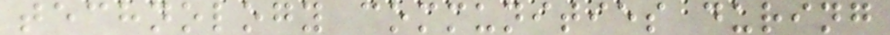technology communities during
